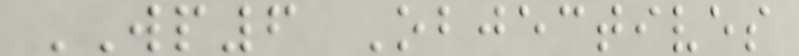WP6 Objectives
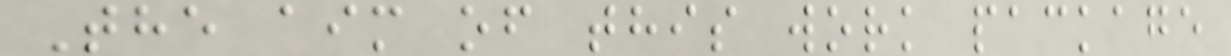The aim of this work package
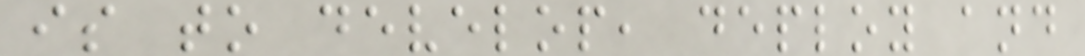is to develop, deploy and
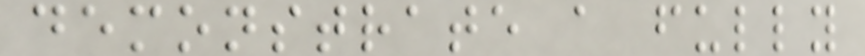demonstrate a fully
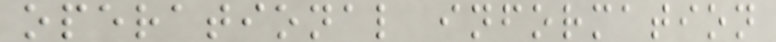operational information
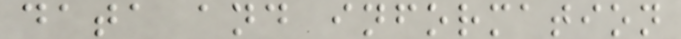data and information
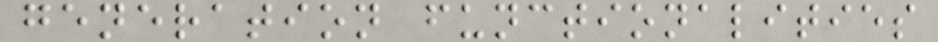generation functionalities
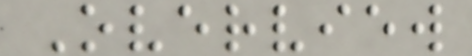Overview
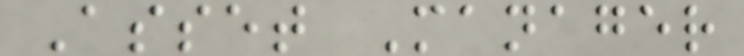Asset Manager
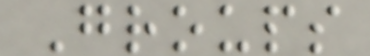Groups
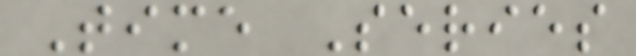Time Series
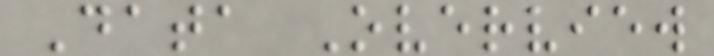Data Overview
